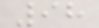98
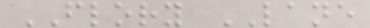FLORY LANE
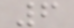6
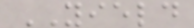YIELD
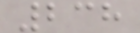238
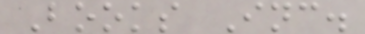Books Inc.
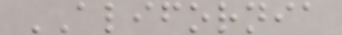ALIFORNIA
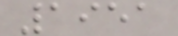1951
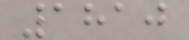1810
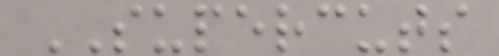SUPERCUTS
